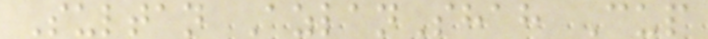Sultan AzlanShah Cup
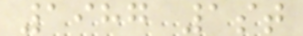1987 1st
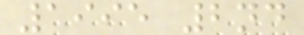1995 2nd
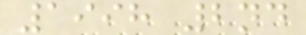1998 2nd
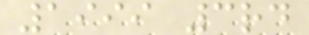1999 3rd
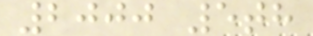2000 5th
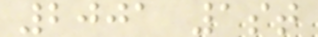2001 1st
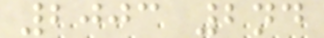2003 2nd
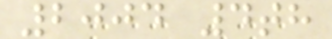2004 4th
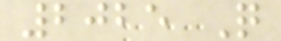2025 Q
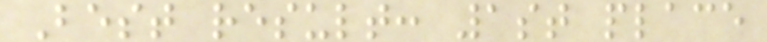Best result: 1st place
